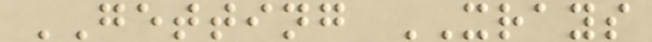GETTING XRAYS
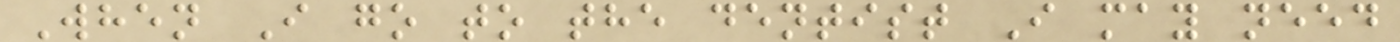When I go to the dentist I may need
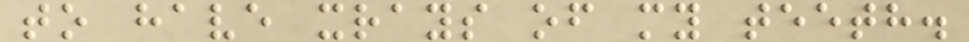to have xrays of my teeth.
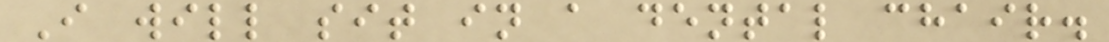I will sit in a dental chair.
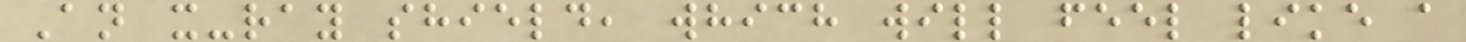An x-ray shield, which will feel like a
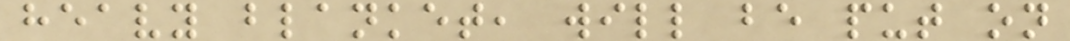heavy blanket, will be put on
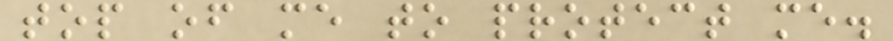top of me to protect me.
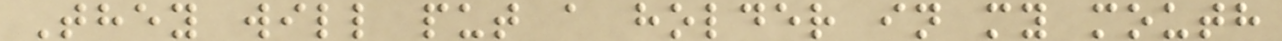They will put a holder in my mouth
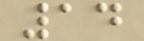14
